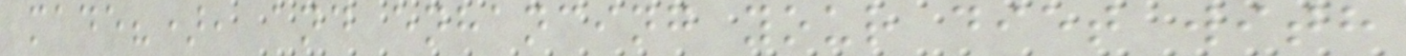made?), and enhancing your diet with
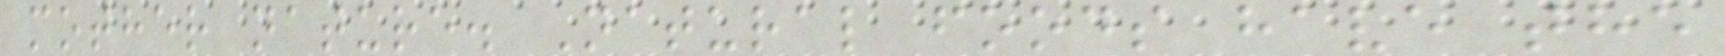mother nature. Natural foods have the
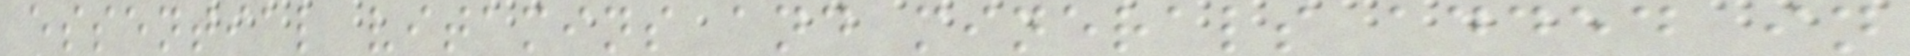essential vitamins and minerals added in
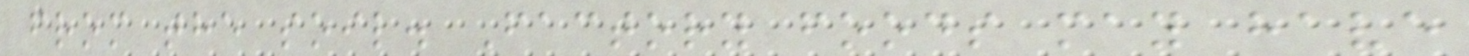from the soil. Factory foods may have
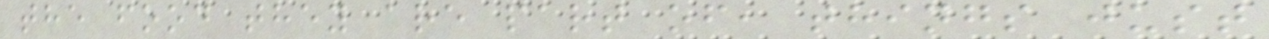the food they are part of, things just
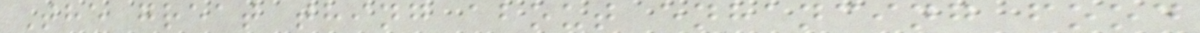The great thing about enhancing food
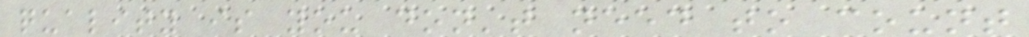quality is you don't need to count
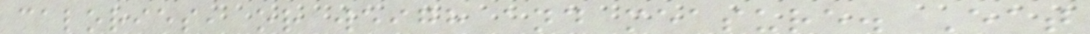calories, or weigh and measure. Eat
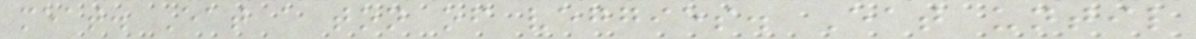meat. Eat a ton of veggies. Eat until
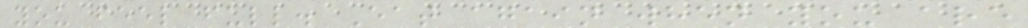you feel full. Eat again when you are
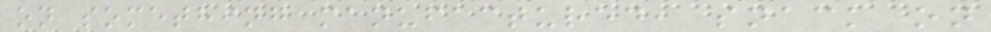on something manufactured, snack on
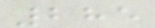285
